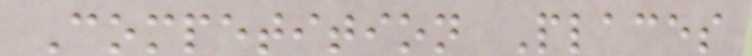Competition Places
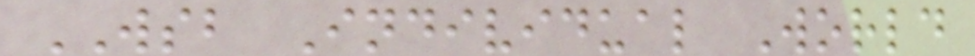WSB Individual World
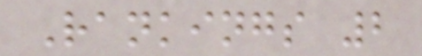Rankings 2
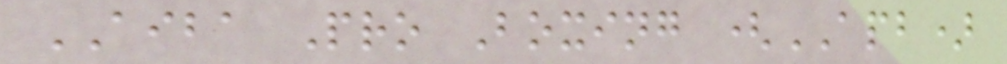AIBA Pro Boxing (APB)
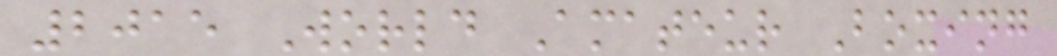2015 World Amateur Boxing
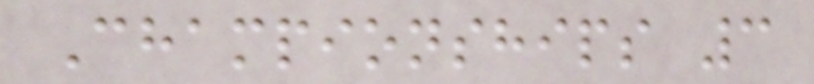Championships 3
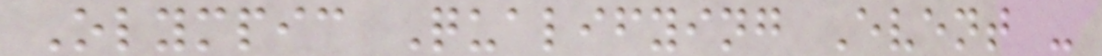Olympic Qualifying Event -
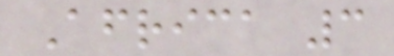Africa 3
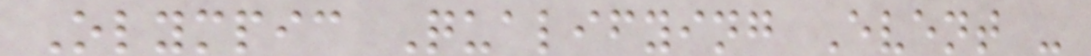Olympic Qualifying Event -
